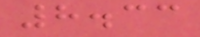8.33
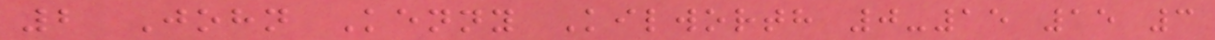2 John Kenny Kilworth 0-15 15 3
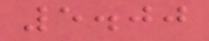5.00
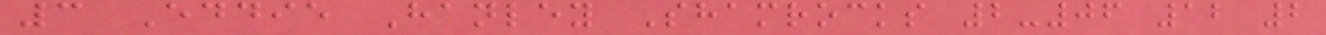3 Eddie Hanley Shamrocks 2-06 12 2
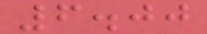6.00
